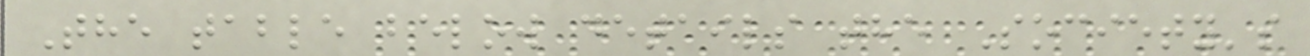The table below details the Society's
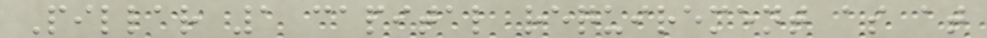Pillar 1 capital requirement as at
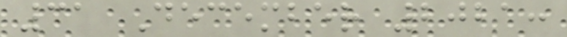31 December 2021:
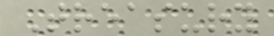Treasury
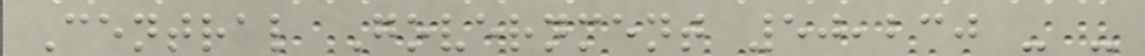Central Government 50,230 - -
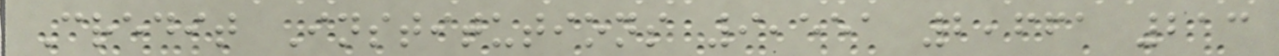Credit Institutions 9,551 2,661 213
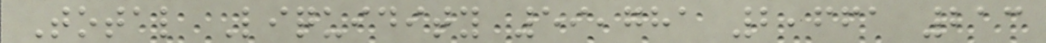Total Liquidity 59,781 2,661 213
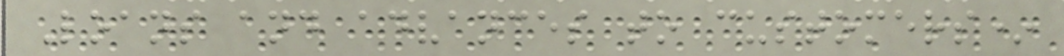Loans and advances to customers*
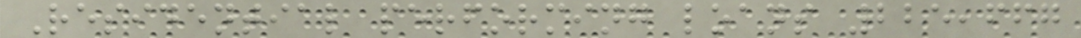Residential performing loans 225,667
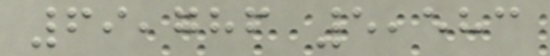69,786 5,583
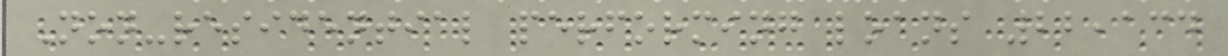Non-residential performing loans 22,134
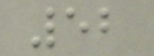52
